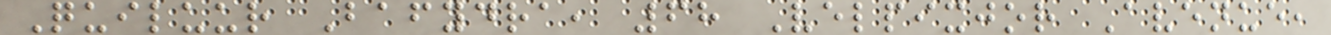Quiluur Bafydra, 68 Velpixjor Avenue,
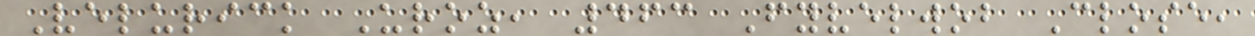Velurick Uroz, 463 Fyvelwob Close,
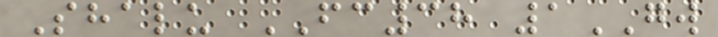Shalu FC38 1GW
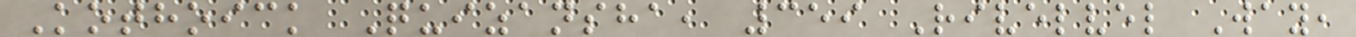Kothoick Quizansha, 359 Rivelvel Way,
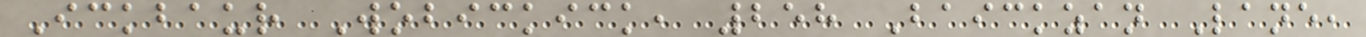Ickbaur Wobickick, 258 Baickzan Lane,
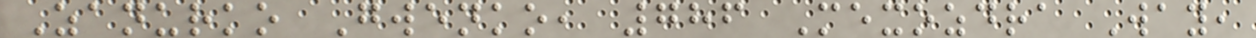Zanurko Gwenko, 786 Mexozdra Way,
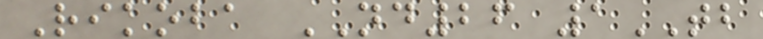Rikoba ND26 1TB
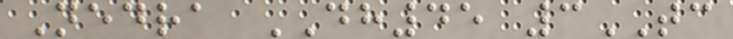Nedra DH45 3TC
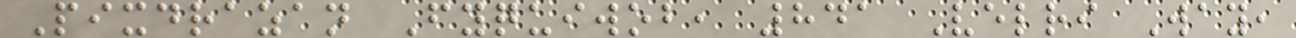Pixdrazan Fyquiwob, 841 Velri Way,
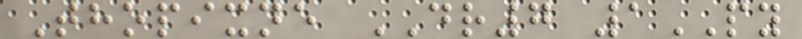Thopixne DR7 1PY
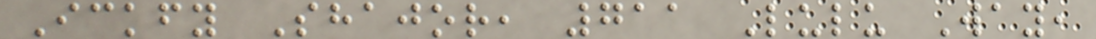Ickfy Shajor, 711 Lulu Way,
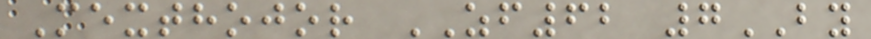Mexthojor ZF62 7BY
